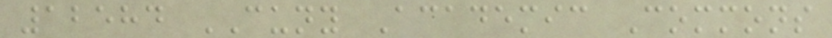12584 CUNY Academic Commons
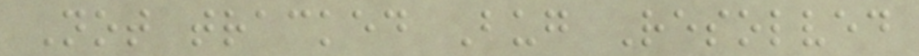Not tracked Bug Resolved
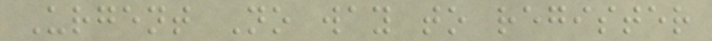Urgent No way to register
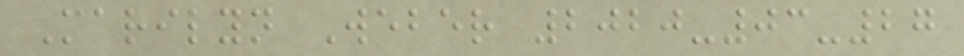Marilyn Weber 2020-03-27
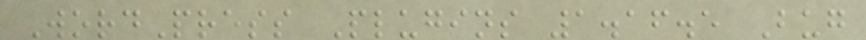WordPress Plugins 1.16.5 Bug
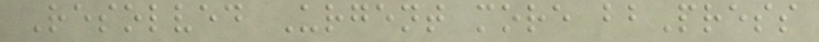Resolved Urgent more bbPress
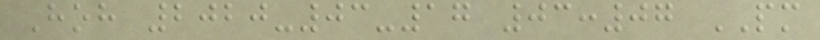Hoh 2020-03-17 03:07 PM
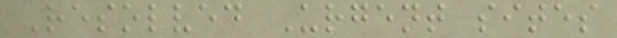Resolved Urgent sites
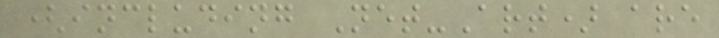(including Net-Art) are
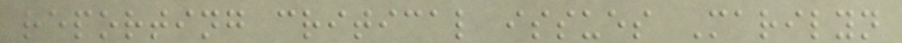reporting critical issues Marilyn
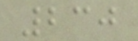230
